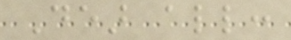Dear all:
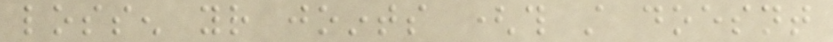lossen your joints (this still doesnt
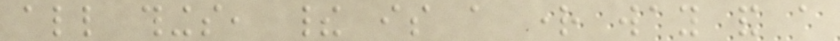all things, their is a right way and a
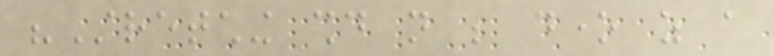"Stretching should not be done as a
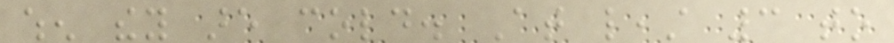when they are cold. At least 3 to
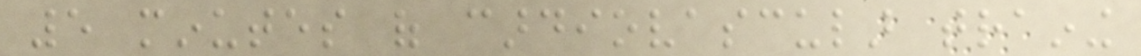5 minutes of cardiovascular training
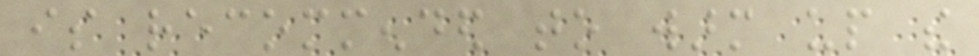is recommended to warm up the
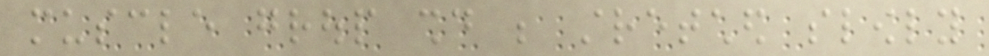muscle group should be stretched slowly
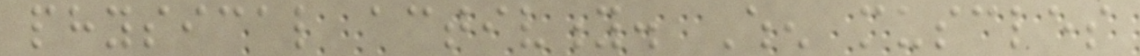physical activity. When muscles
